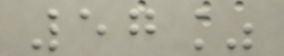57%
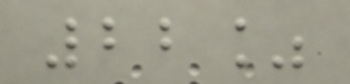22%
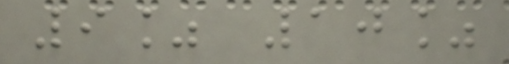9% 10%
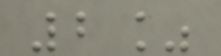2%
